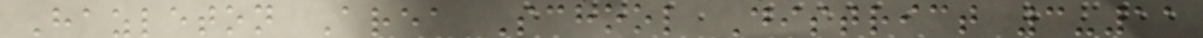Hazleton Area School District 3-11
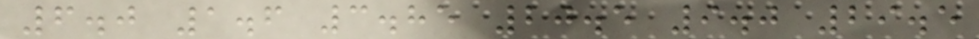6.0 1.6 3.85 20.5 9.0 29.5
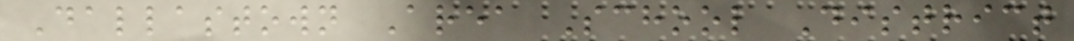Dallastown Area School District
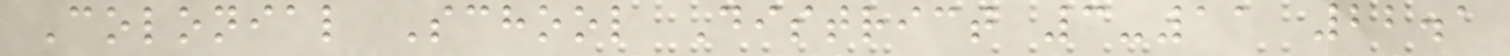Colonial School District 3-11 22.1
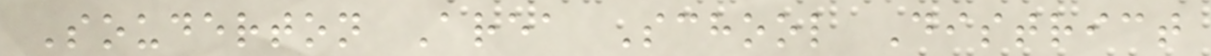Souderton Area School District
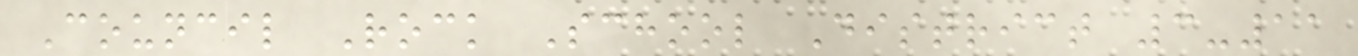Council Rock School District 3-11
